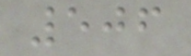506
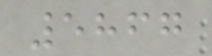5867
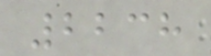2238
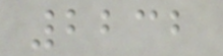2232
